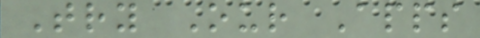Try Our Apps
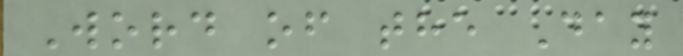Word of the Day
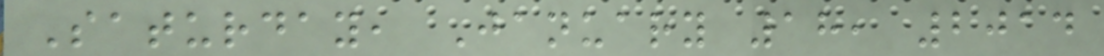Saturday, January 18, 2014
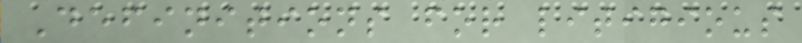Definitions for litigious
